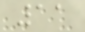11
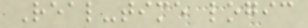Real-time logic
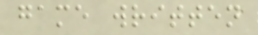game written
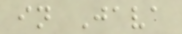in Java
